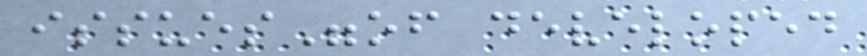issues"of developed
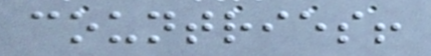countries!
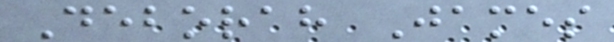Deborah James
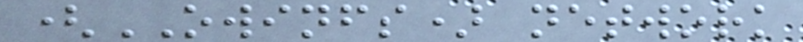(OWINFS) network
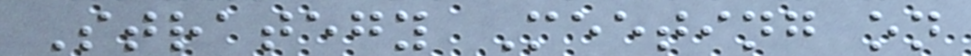Strategy Meeting on
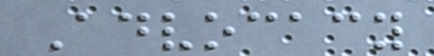Advocacy
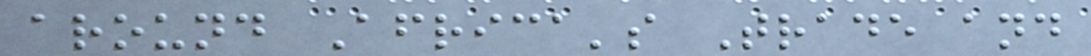around Africa's Trade and
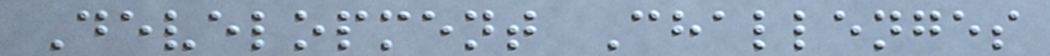Development Challenges
